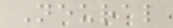Neural
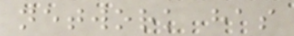network has
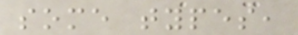some types,
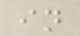in
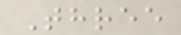Three
